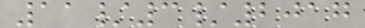11/3/2017
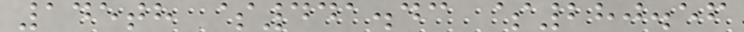145th $441.43 $280.56
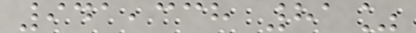941,338 81%
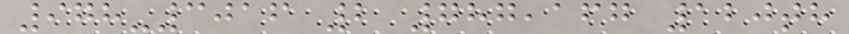978-3016 2 787,167 120th
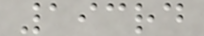193rd
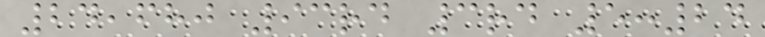24,680 93rd 3rd 5:24
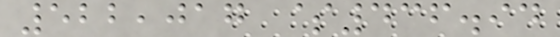522,017 $436.94
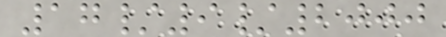17/9/2000
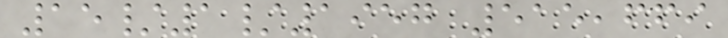15/1/1957 515,669
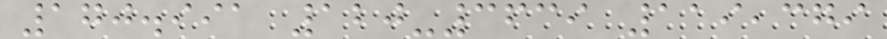170.991 120-3639 119,379
